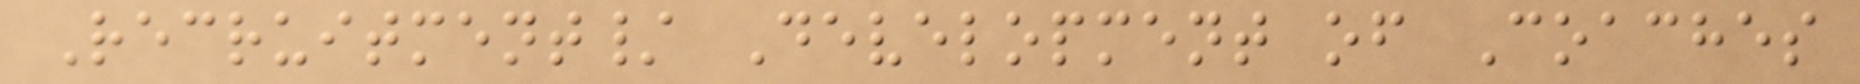Recruitment/ Development of Coaches
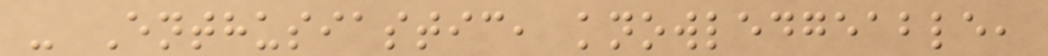- Enthusiastic, knowledgeable,
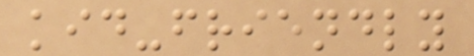kid-friendly
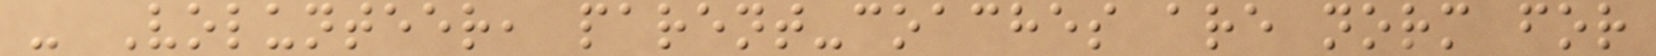- Volunteer, parent-coaches are norm for
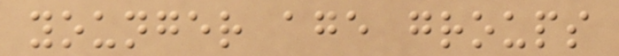younger age groups
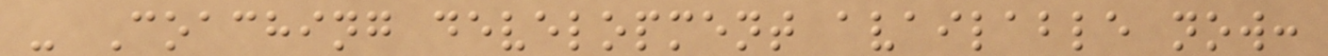- Coaching development available now:
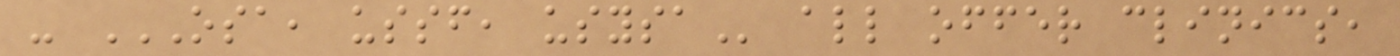- OSA, USSF, USYSA all offer clinics,
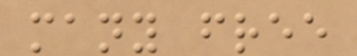many free
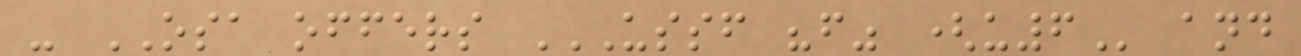- OSA offers USSF "F" (U6 and
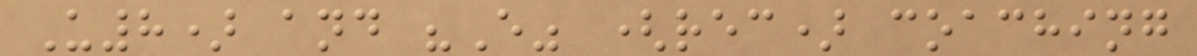U8) and "E" (rec) coaching
